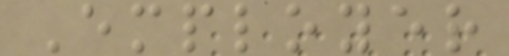Employer
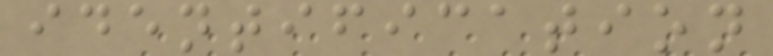identification
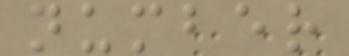number
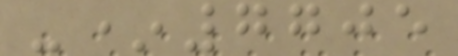-*7705
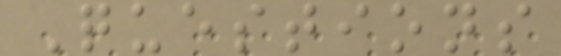Questions
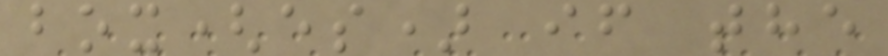box(es) if the
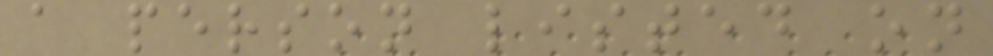a person listed on
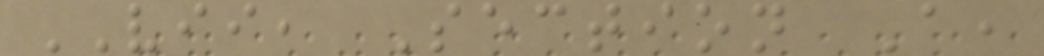VII, Section A,
